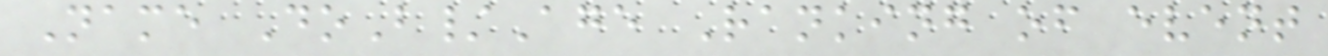Name DoB/Age Ranking of event
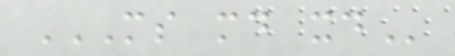MS MD XD
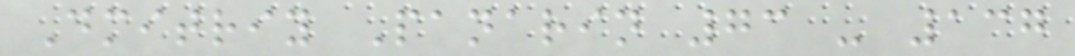Dmitriy Panarin 73 - 137
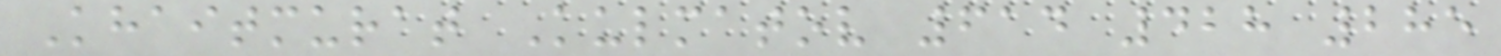Khaitmurat Kulmatov 614 428 285
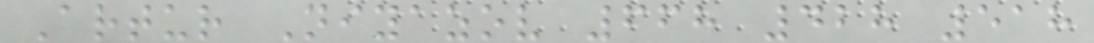Artur Niyazov 668 428 518
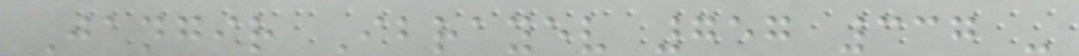Jangir Ibrayev 757 337 -
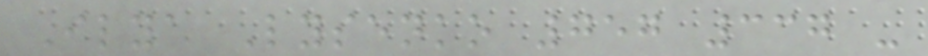Ilya Lysenko 757 337 -
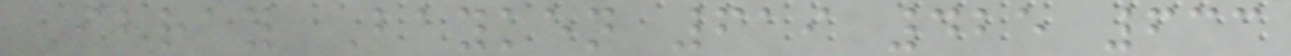Ibray Bayken 619 425 633
